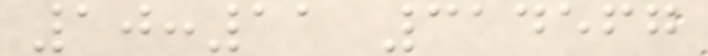10:11 314567
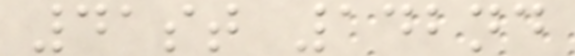41st 142nd
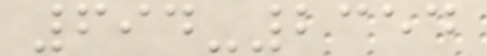694-2354
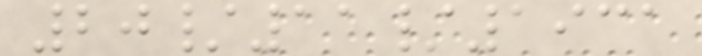20/11/1931
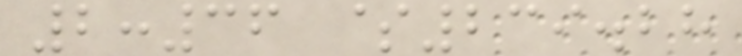2:36 $239.28
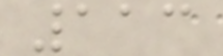113
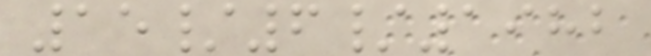15/6/1982
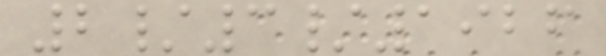2/3/1926
